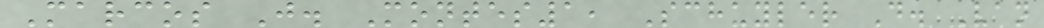Marcos J. Montes1, Schuyler D. Van
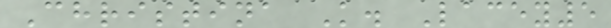Christina K. Lacey5
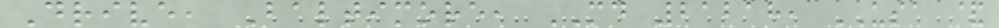Drive, Baltimore, MD 21218, USA &
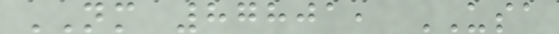NM 87801, USA
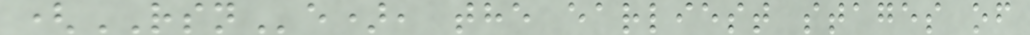(RSNe), the earliest stages of
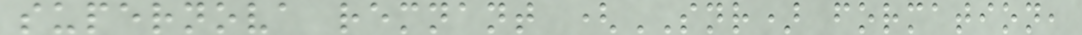supernova remnant (SNR) formation,
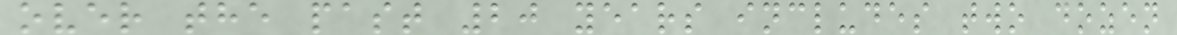over the past 20 years includes two dozen
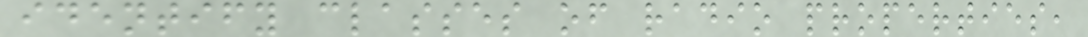identify classes of radio properties,
